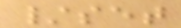/set
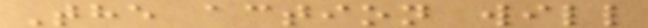The action will
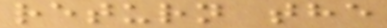return the
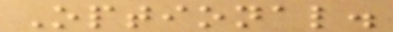Optional.
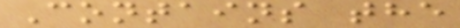Contains the
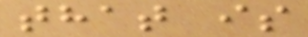that is
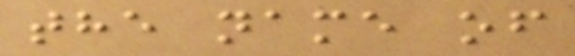the name of
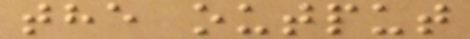the output
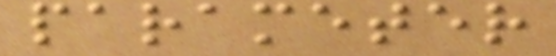parameter
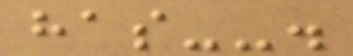has--.
